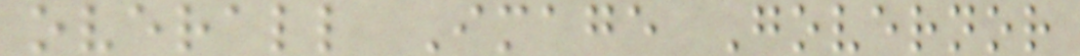overall Image Governor
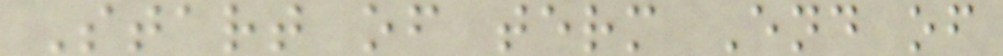Start of term End of
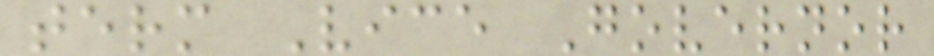term Vice Governor
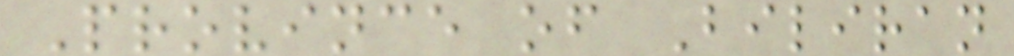Province of Biliran
